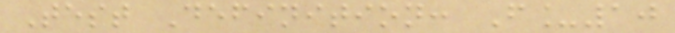Test Definition: F_10
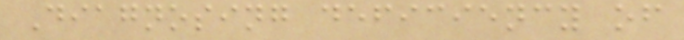Diagnosing deficiency of
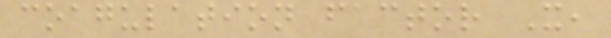coagulation factor X,
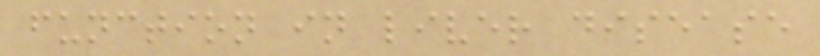function in liver disease
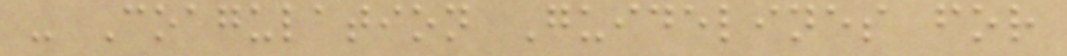- Coagulation Guidelines for
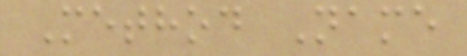Method Name
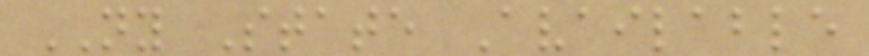NY State Available
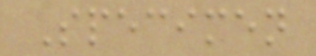Specimen
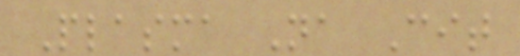Plasma Na Cit
